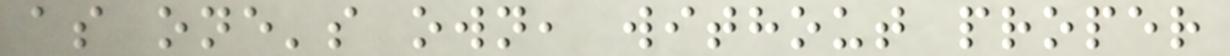as one's own, without proper
